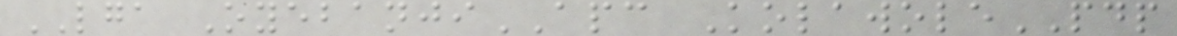LGA OyebanjiAPC KolawolePDP
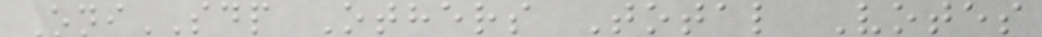OniSDP Others Total Votes
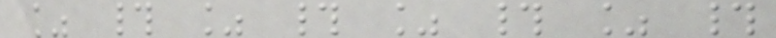% # % # % # % #
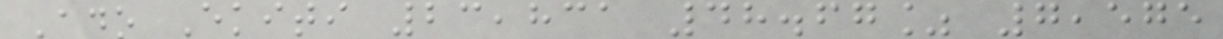Ado Ekiti 23,831 48.67% 7,575
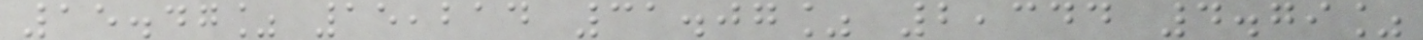15.47% 15,214 31.07% 2,344 4.79%
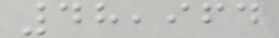48,964
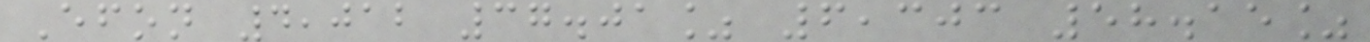Efon 4,012 37.01% 6,303 58.15%
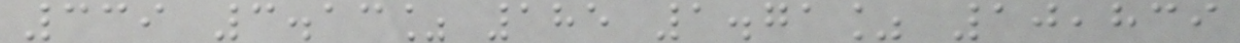339 3.13% 185 1.71% 10,839
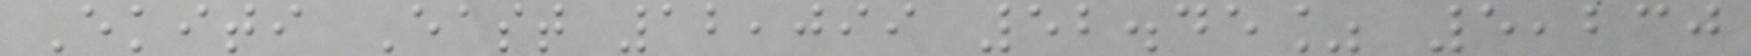Ekiti East 12,099 52.45% 5,230
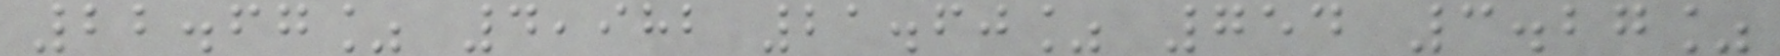22.67% 4,982 21.60% 754 3.27%
